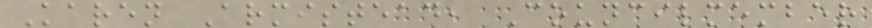Karen Armistead, Councilmember
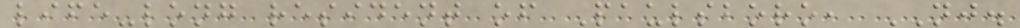life-long resident of Paulsboro, NJ.
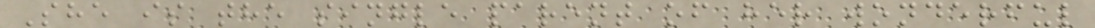She is the single parent of her wonderful
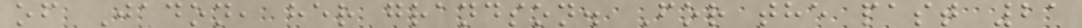of Jadon, her grandson. For the past 21
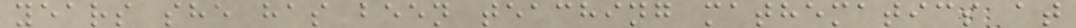years she has been teaching mathematics at
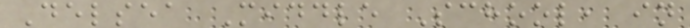Delsea Middle School, in
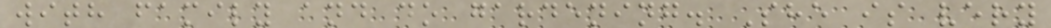with family and do gardening. She is very
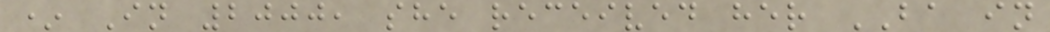* In 2000, she received her BA in
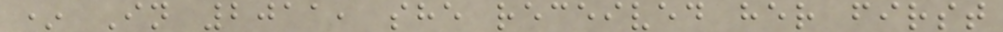* In 2011, she received her first
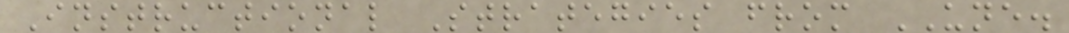Instructional Strategies from UNE.
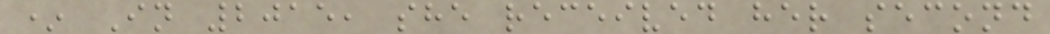* In 2015, she received her second
